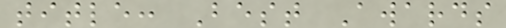title: Best Awards
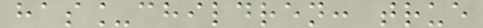has_children: true
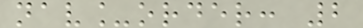nav_order: 2
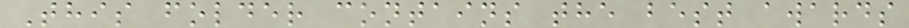This folder contains the best awards
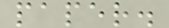paper.
